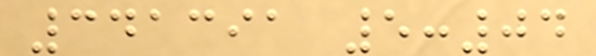341391 5:04
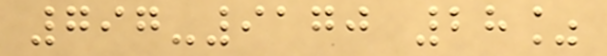797-9170 28%
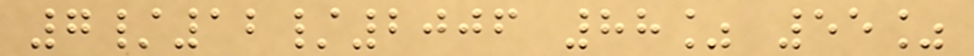7/12/2006 88% 55%
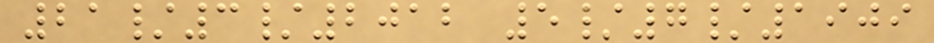21/3/2012 5/7/1909
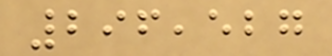296,527
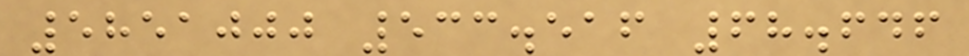5851000 533.516 68.646
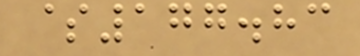$177.83
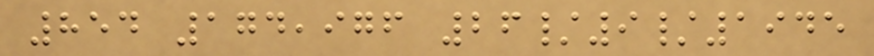854 174,976 26/9/1945
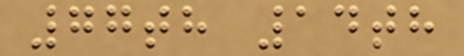77th 14th
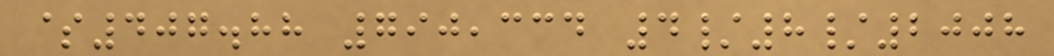$407.88 790,334 4/8/2008
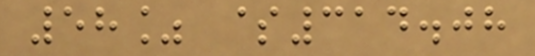58% $314.08
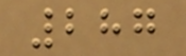287
